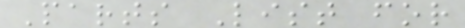Parts List for
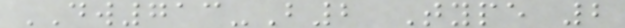DW713-B2 Type 2
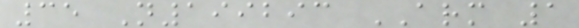35 N199293 ARM 1
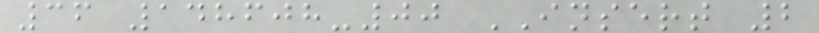36 148608-00 INSERT 2
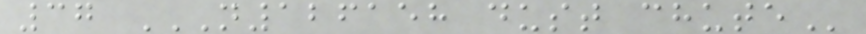37 N126158 DUST CHUTE
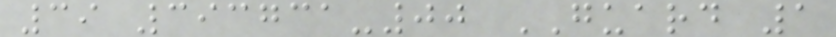39 393731-00 GUARD 1
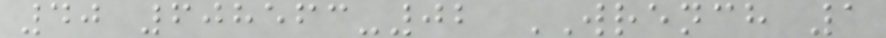40 608563-02 WRENCH 1
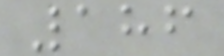186
